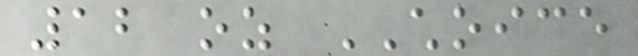12 oz CHOICE
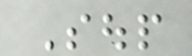Soup
